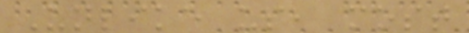Unlike us, most
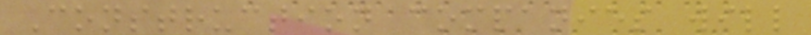Construction companies will
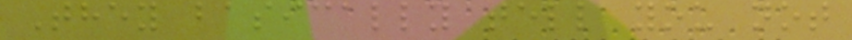They basically tell you not
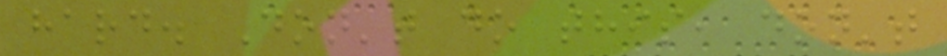hard. Don't do this, don't
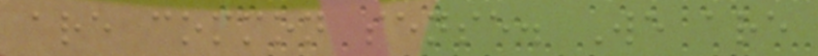are common sense. We are
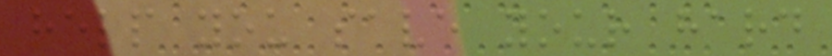help you save your hard
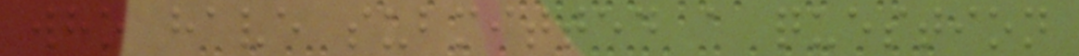who have submitted a question
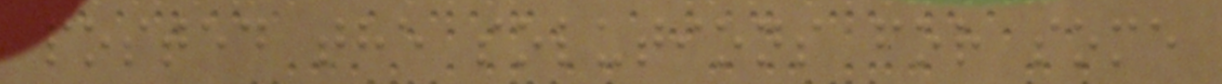posted the solutions for some
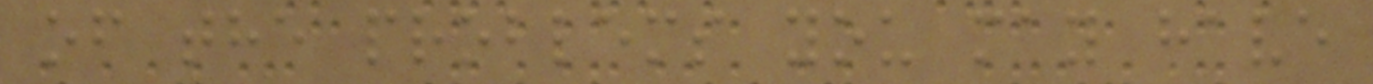of the problems you may have
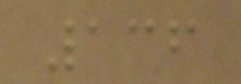136
